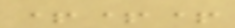+++
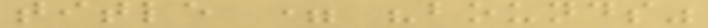title = "bounds"
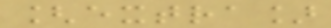[extra]
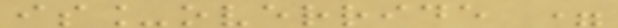is_override =
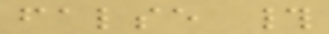false #
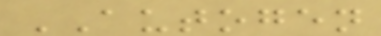AUTOGEN
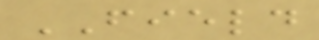FIELD
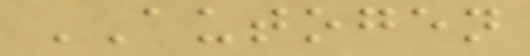AUTOGEN
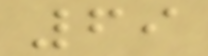69
